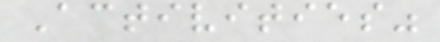Activities"
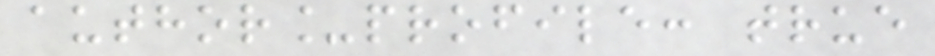author_profile: true
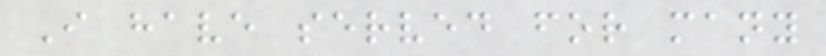I have served for many
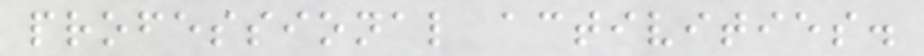professional activities.
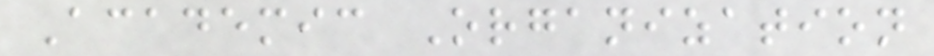Academic Organization
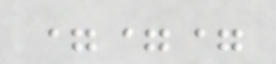===
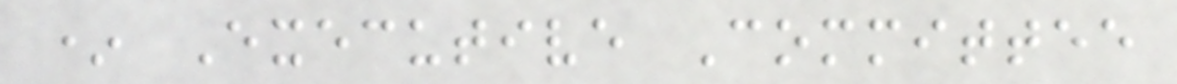* Executive Committee
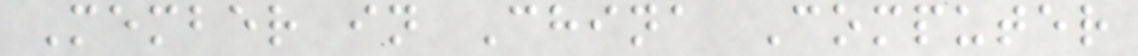Member in China Computer
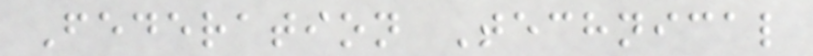Federation Technical
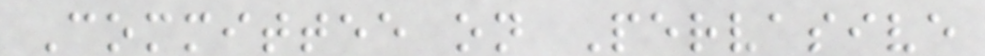Committee on Pervasive
